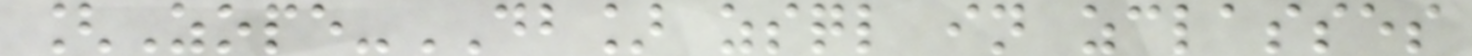[Zope-DB] zsql in zclasses
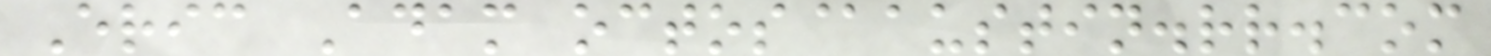Eric Adam octos@austin.rr.com
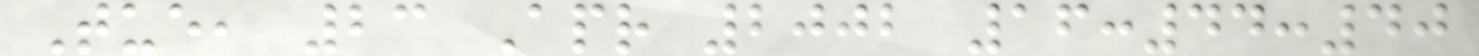Tue, 23 Apr 2002 16:44:40
